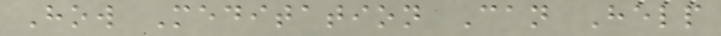How Meditation Can Help
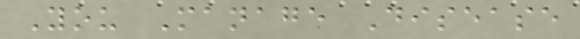You Manage Disease
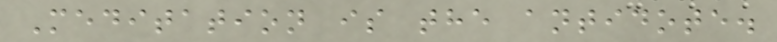Meditation is the antidote.
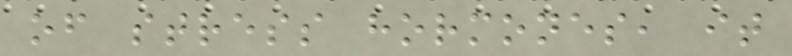of stress hormones, it
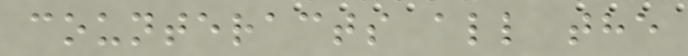counteracts all the
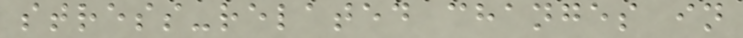stress-related changes in
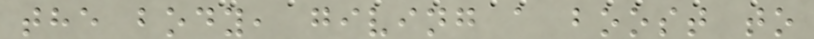the body, giving a boost to
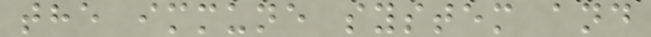the immune system and
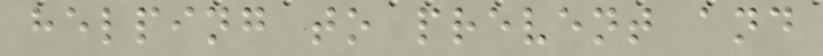helping to prevent and
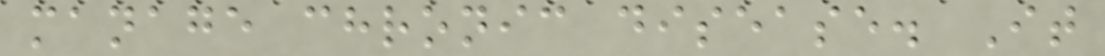manage chronic disease. It
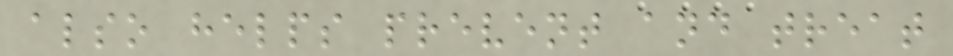also helps prevent and treat
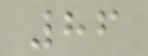86
